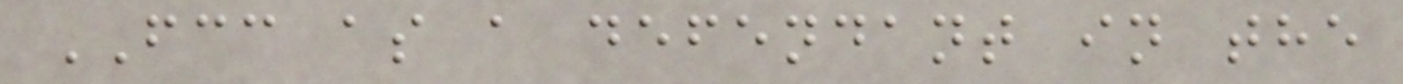FCC as a defendant in the
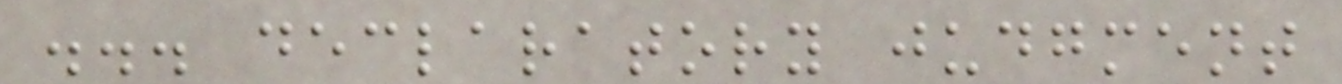... declaratory judgment
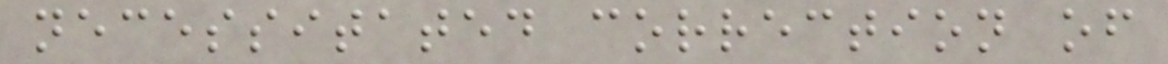necessitated correction of
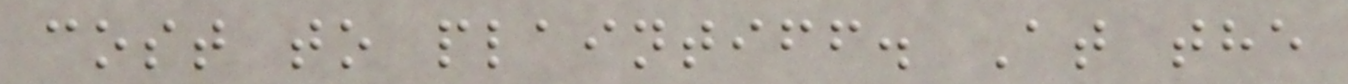cost to plaintiff. At the
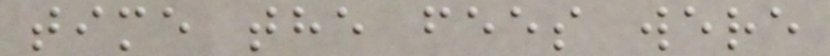time the fees were
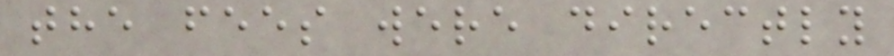the fees were directly
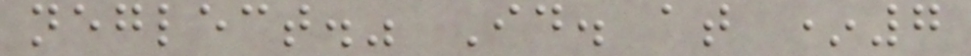neglect." Id. at *7
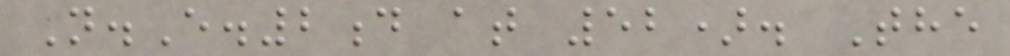N.E.2d at 52). The
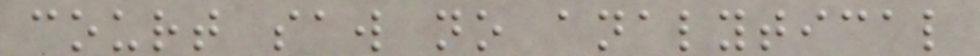court saw no analytical
